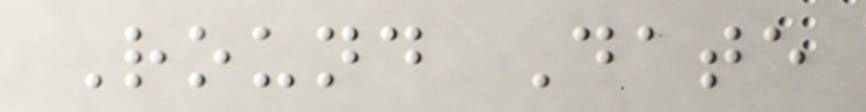Round Date
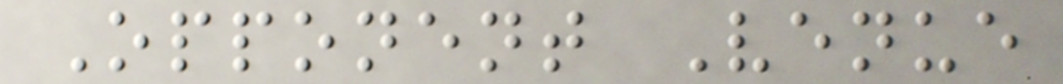Opponent Venue
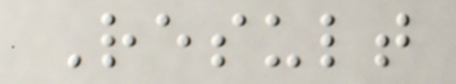Result
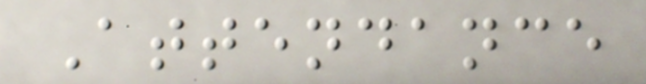Attendance
